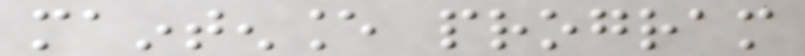maintenance program
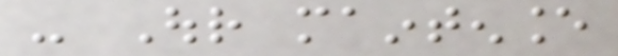- Our maintenance
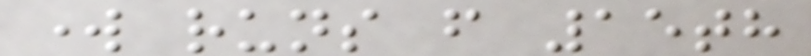work runs from 15th
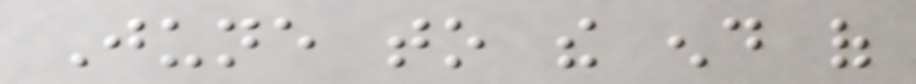June to the end of
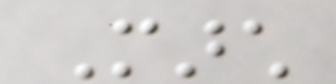March
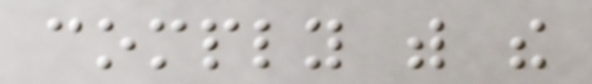comply with the
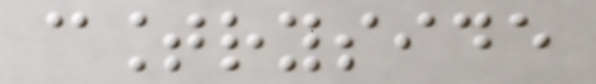countryside
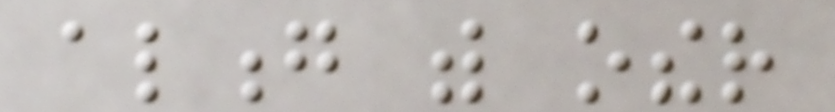along with other
